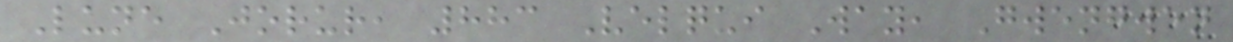Lune Jorur, 883 Velqui Way, Gwengwen
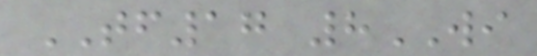TF17 8WI
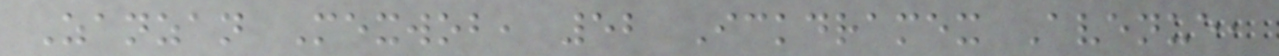Zanzan Mexwob, 52 Ickdramex Avenue,
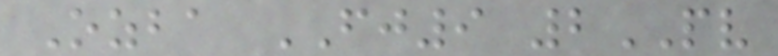Ozba FJ9 2PV
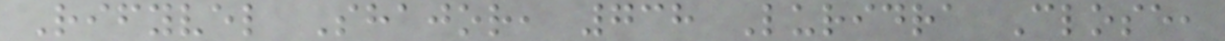Rifyvel Shajor, 738 Luridra Close,
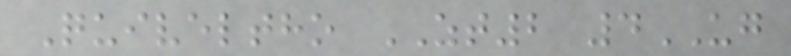Quiveltho ZT2 4UG
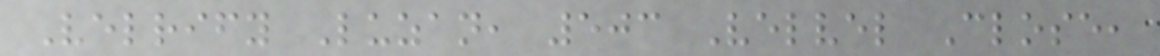Velrify Luzan, 503 Velvel Close,
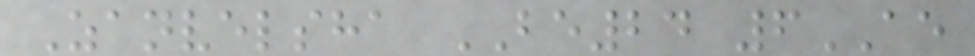Zanvelsha BE24 6AE
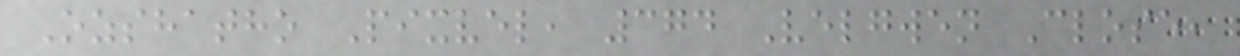Ozshatho Pixvel, 374 Velgwen Close,
